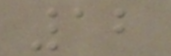12
